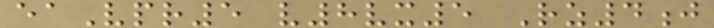eaVpr5 v8vx5 Rz4j
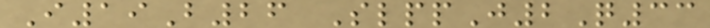I19B26 SlppJ2Q33
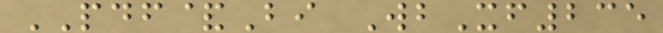PDF&Bi WbXf235
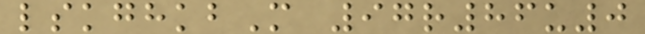lskghkbM 97r86u0
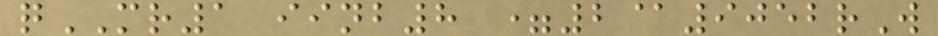qMR1 iinb8 =2@9052rW
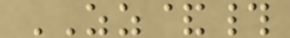ZZ&#
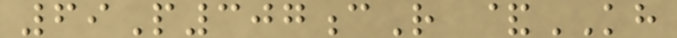69P307cR &KH
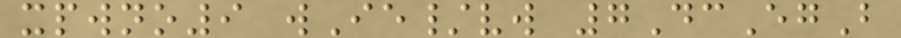xpwno9 wIe/vw 7DcEgB
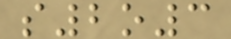s2o3
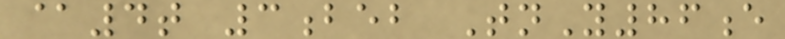@4t 3beb TnY86e
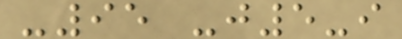-95 -j5-i
